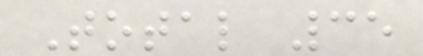Total 35
